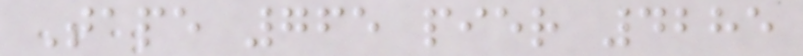Tape 765 pier 4285
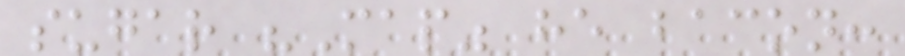sugar "Map" he bacon:
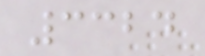3324
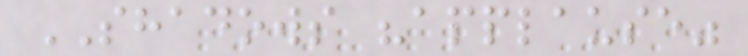SHADOWS "applause"
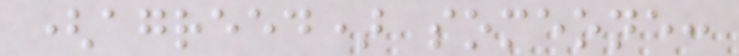(agreed) someone:
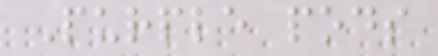Purple pods
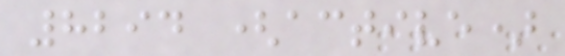8294 (active)
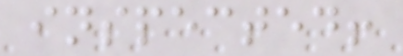inspected!
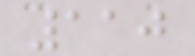110
